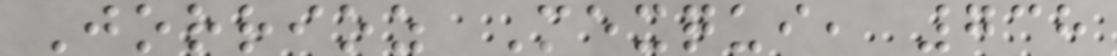Jorrioz Mexqui, 738
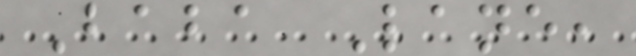Baba Lane,
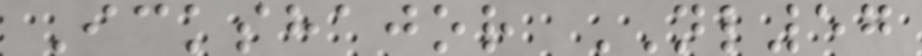Ickshajor NL57
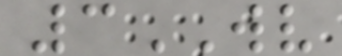3WV
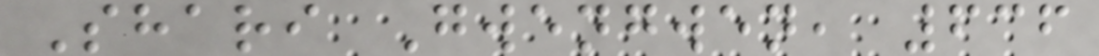Shari Gwengwen, 636
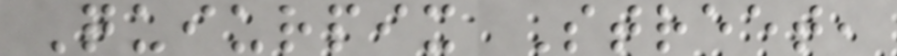Quiurpix Street,
